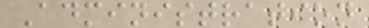Administration
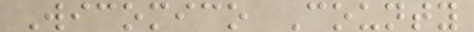Wicomico County
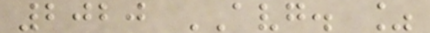2020 AVG. %
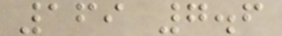169 7.6
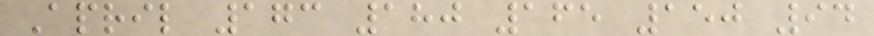April 173 180 165 150 94
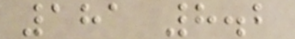181 8.2
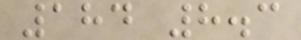184 8.3
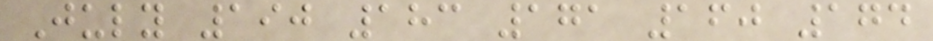July 190 183 171 160 174
